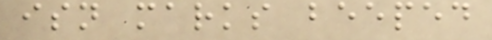isn marks beeped
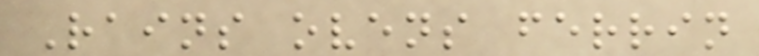Rains ovens ferrin
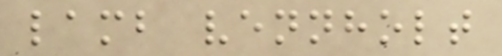lamb vennholt
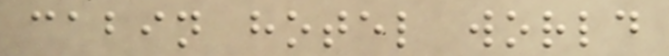cabin hotel world
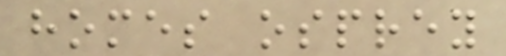homes osprey
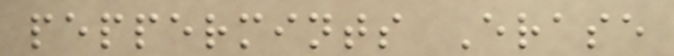peppermints Erase
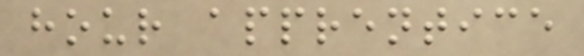hour apprentice
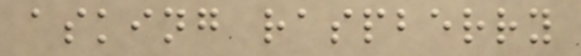asking raspberry
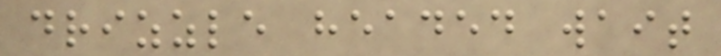drizzle headed wait
